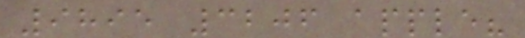9895 3206 apple?
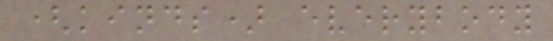(kinds) everybody
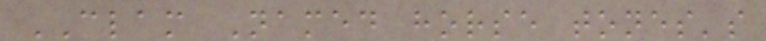CLAM Named horse tones's
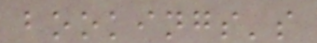bookings's
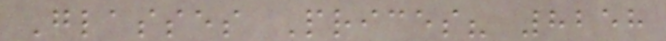Glasses Prices? 8258
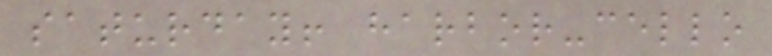saturday! harbor-cello
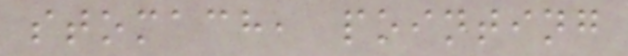stomach, pointing
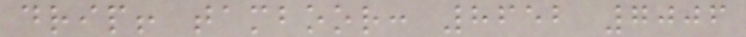drip! tamboor: 8652 7006
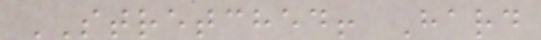STRETCHED! Hard
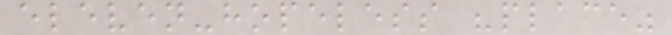eleven-hopeless "place"
